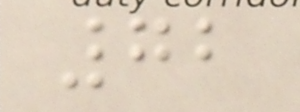72
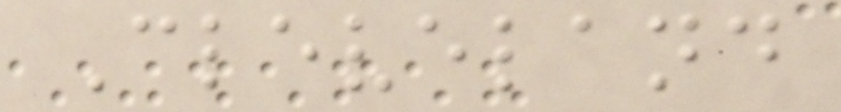Cleveland
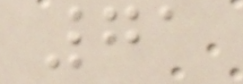71
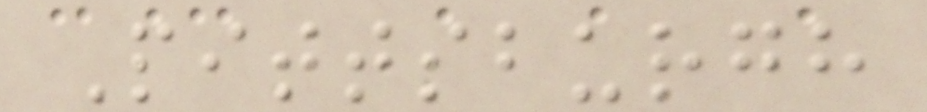Pittsburgh
